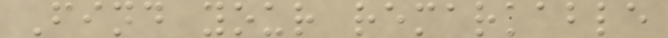Find your remarkable
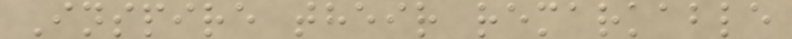Inspire their remarkable
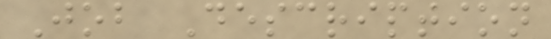Job Description
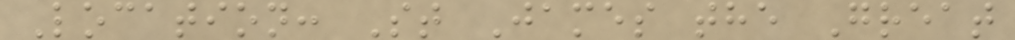Location: St James the Great
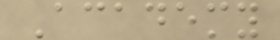Academy
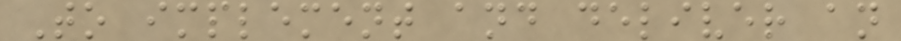To implement and deliver an
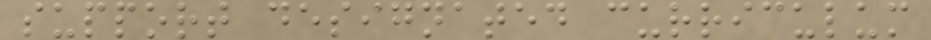support designated curriculum
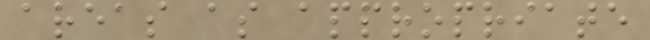areas as appropriate
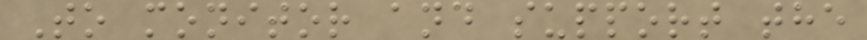To monitor and support the
